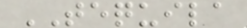TEQUILA
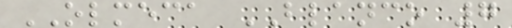OLMECA BLANCO 7
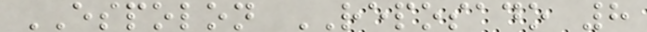ESPOLON REPOSADO 8
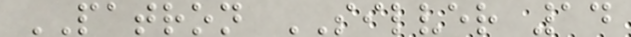PATRON SILVER 14
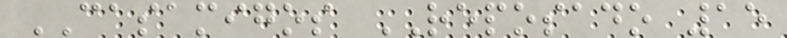CASAMIGOS REPOSADO 15
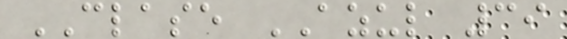CLASE AZUL 39
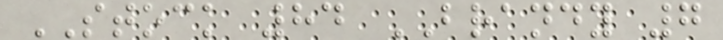STOCK 84 BRANDY 7
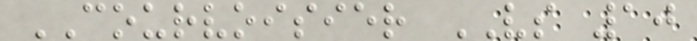COURVOISIER VS 10
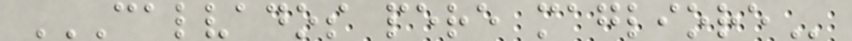CALVADOS PERE MAGLIORE
